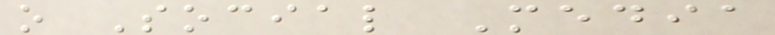o Social Media
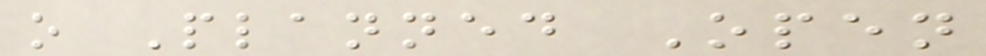o Planned Open
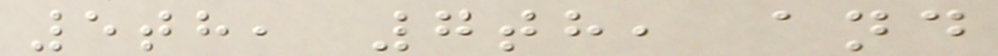5th, 7th, and
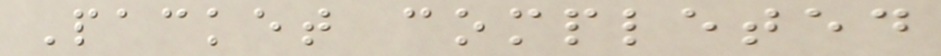Packet completed
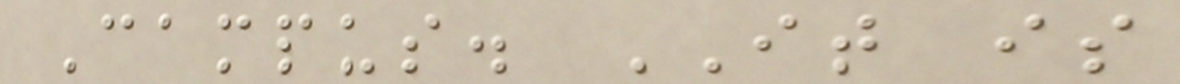Campus. IT is
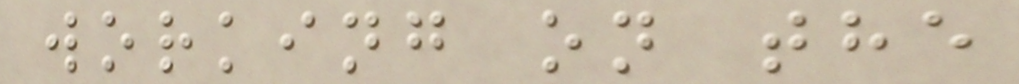working on the
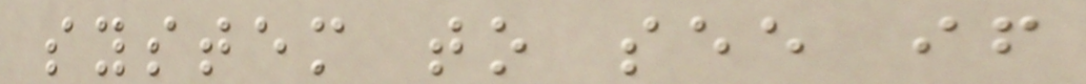system to see if
